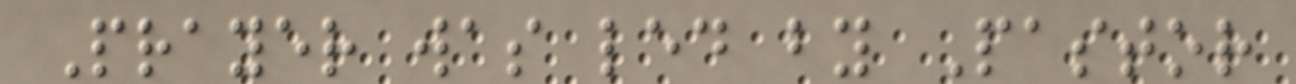Prayer was led by Pastor
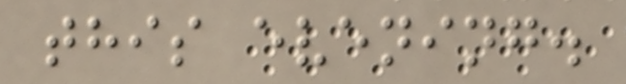this evening.
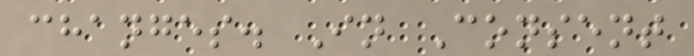changes. In Consent
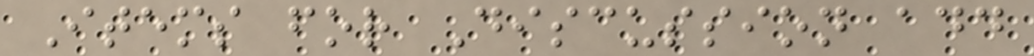Items for Discussion add
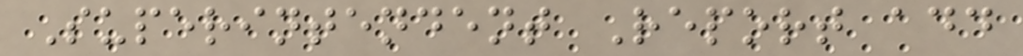Superintendent Report add
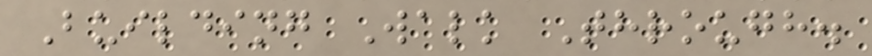Building Walk Through.
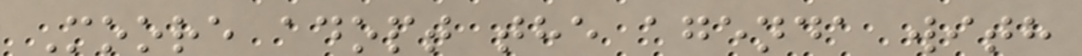Moore adopt the agenda with
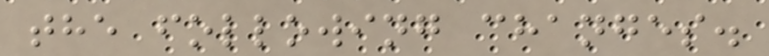the following changes.
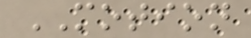MOTION
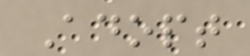Adopt
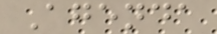Agenda
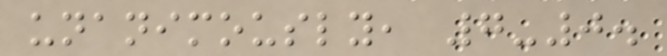unanimously, 7-0.
